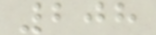208
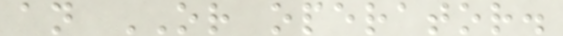an OR operator.
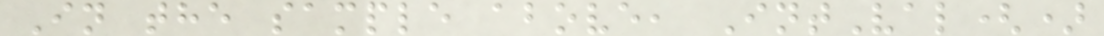In the sample above, IntVal()
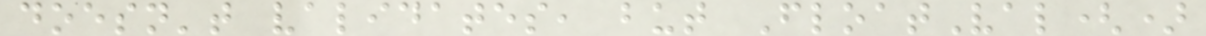doesn't validates, but FloatVal()
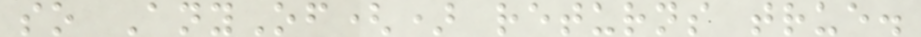so AnyOf() returns true.
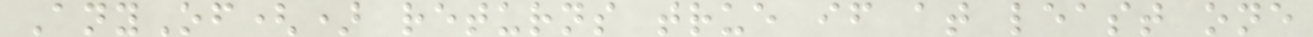AnyOf() returns true if at least one
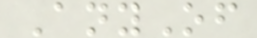AnyOf
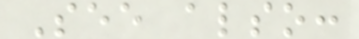See also:
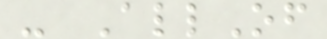- AllOf
